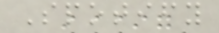Spotify
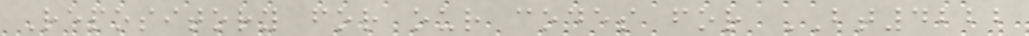Repository for our codes for BT4222
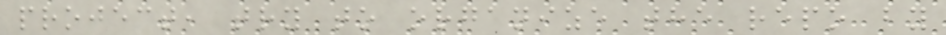project, try to organize the repo by
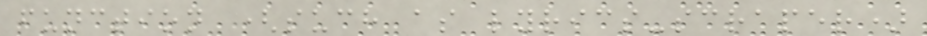function (such as lyrics-scraper)
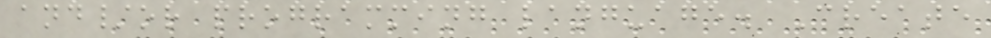and/or programming language. Create
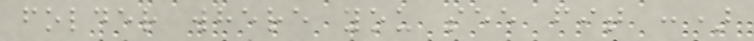folder where you see fit :)
